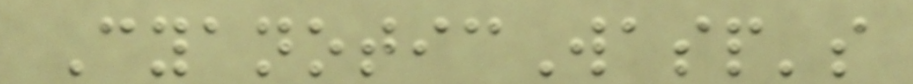CyanoticWasp's
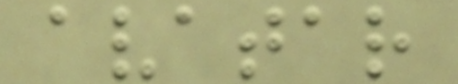avatar
